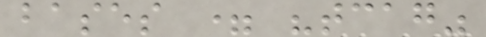bases = "tcag"
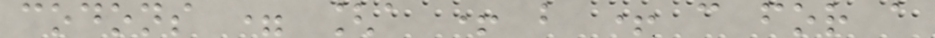codons = [a + b + c for a
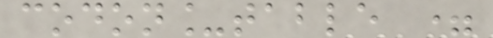codon_table =
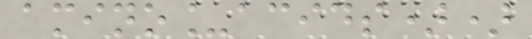amino_acids))
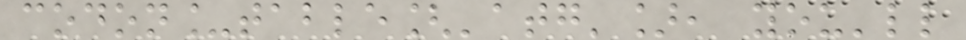codon_table['atg'], you'll
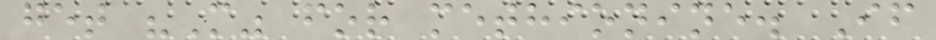get "M" for methionine. If
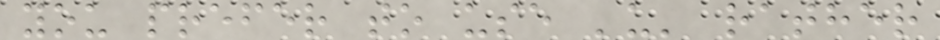you prefer to use 'u' rather
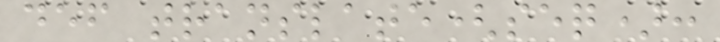def translate(seq):
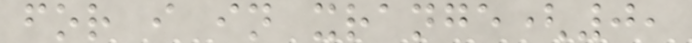for i in xrange(0,
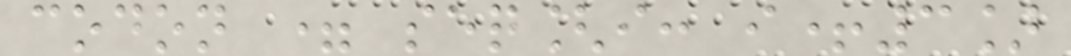codon = seq[i: i+3]
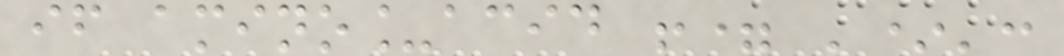if amino_acid != '*':
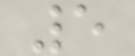5
